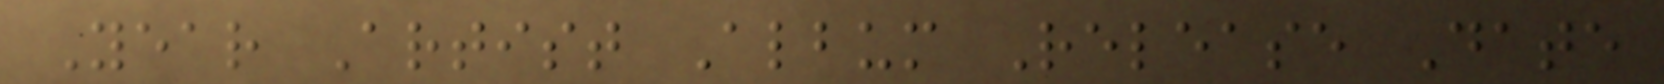Year Artist Album Release Date
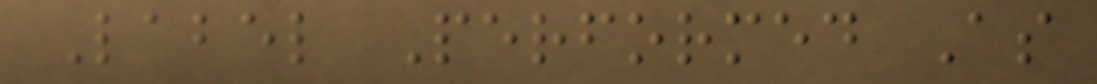Label Performed As
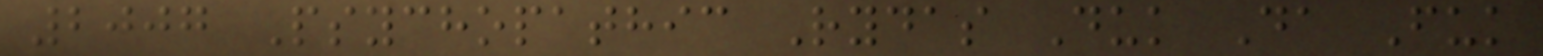2007 Psychopathic Rydas Duk Da Fuk
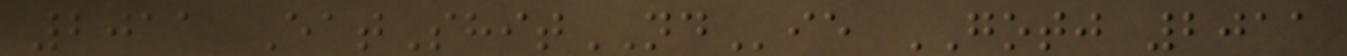2011 EatShitNDie GOTJ 2011
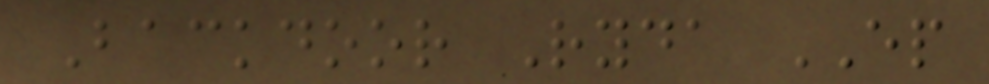Backdoor Ryda EP
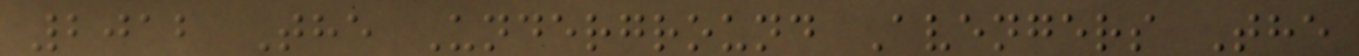2012 The Underground Avengers The
